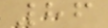86
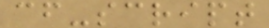cf-script
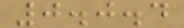0.0.4
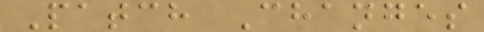Patch Changes
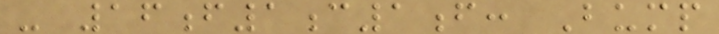- 16f1c1f: Bump
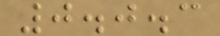0.0.3
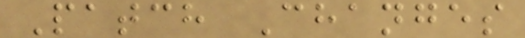Patch Changes
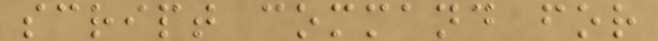script command for
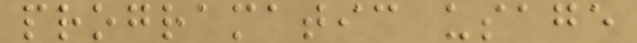programatic usage
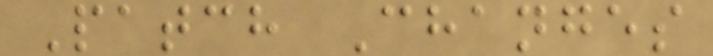Patch Changes
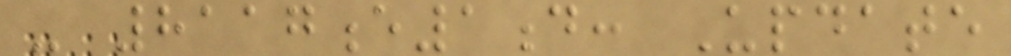- 8117e1d: Update
